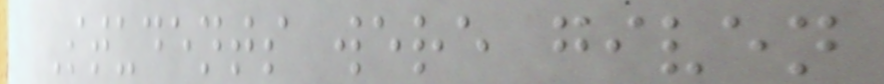Students were given
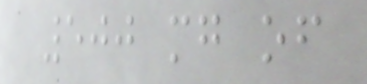500 mg of
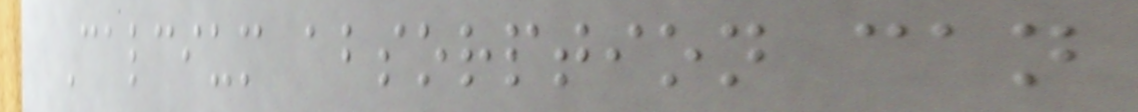Calcium absorption can
